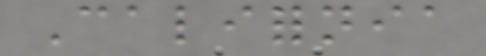California
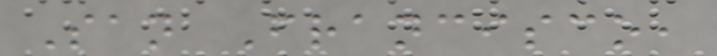San Francisco,
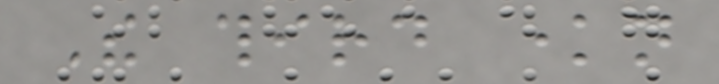The third known
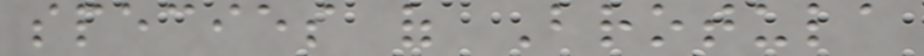species of Brotula
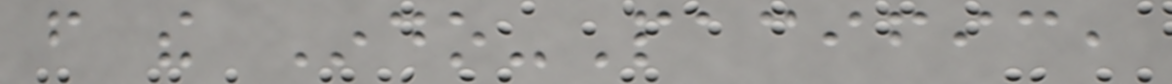from the Indo-Pacific,
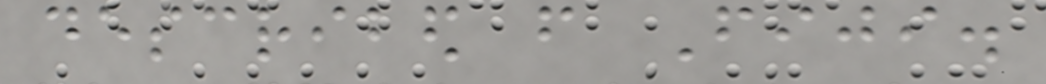described from Fiji.
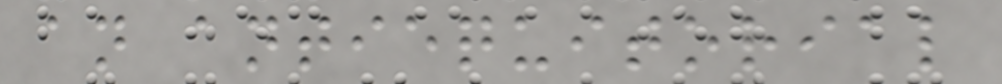an antiequitorial
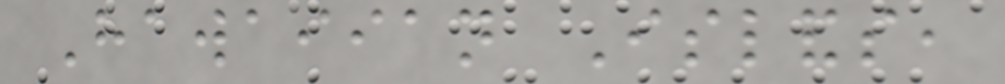Hawaiian Islands,
